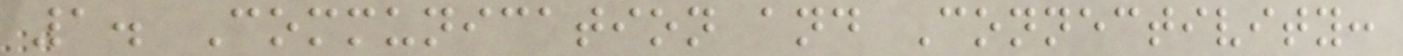1. Communication and Connectivity:
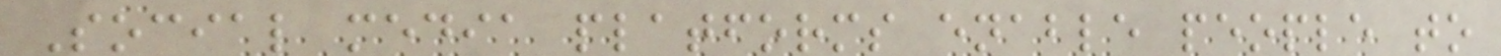Social media platforms enable people to
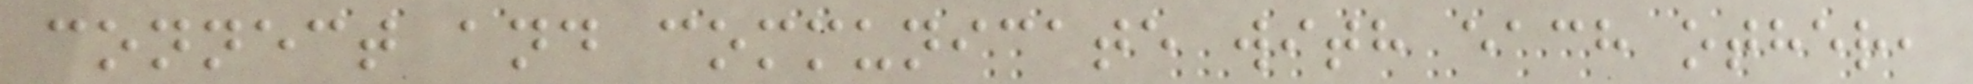connect and communicate with each other,
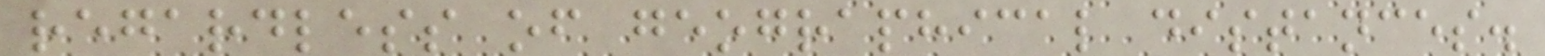regardless of geographical distances.
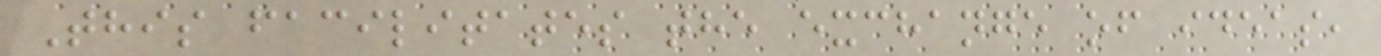This facilitates the exchange of ideas,
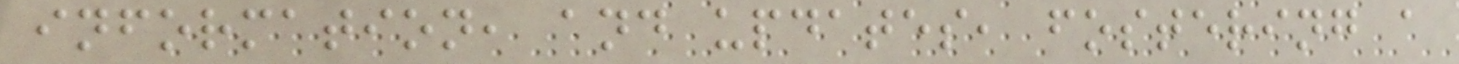information, and updates, fostering a
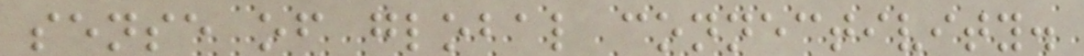sense of global connectivity.
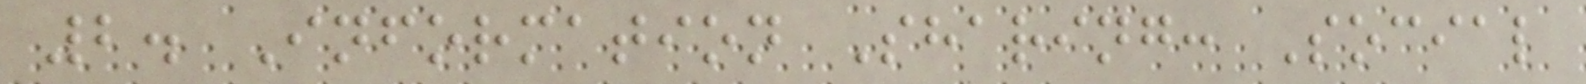2. Information Sharing: Social
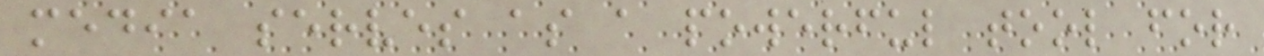media serves as a powerful tool for
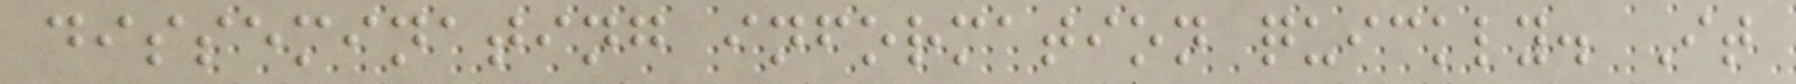disseminating information quickly. It
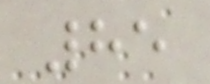85
